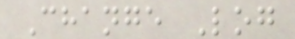Change Log
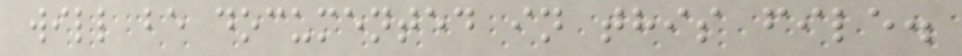will be documented in this file.
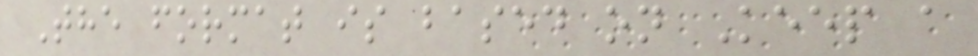The format is based on Keep a
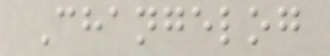Changelog
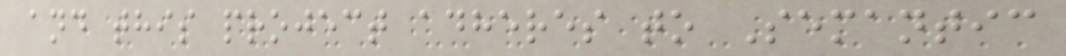and this project adheres to Semantic
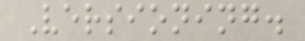Versioning.
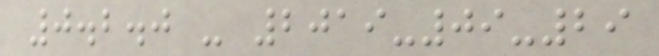0.2.0 - 2019-09-29
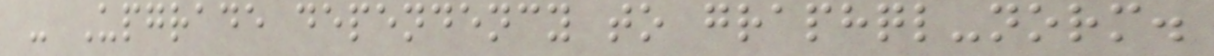- Upgrade dependency to graphql-norm.
